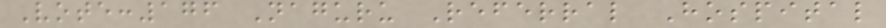Vote:176 Naguru Referral Hospital
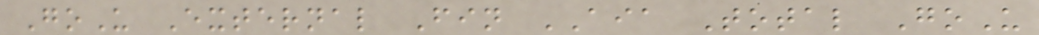GoU External Fin AIA Total GoU
